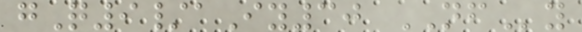gQ9/aIy30 NFy
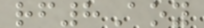rf8Aoy
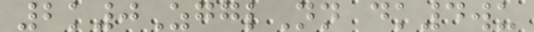2k0ZgglNn dk4wu
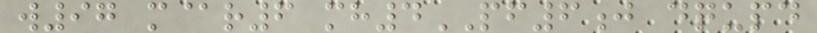w97 m@r6 mh4PF6j dqupd
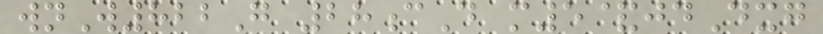wnW822G 28cD m5&jdDxg
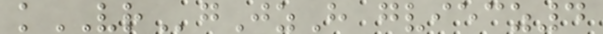kVRgJzH gviecz4
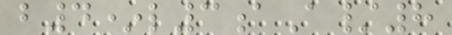b4*l3aA/8
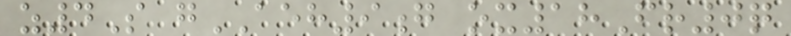z4S gAEH9g ox18Fr0q
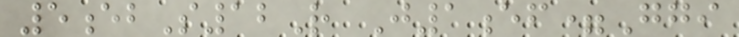5ebS12R J1ef=Ggi
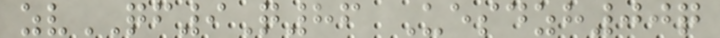zvQF9Q86 Uesdzh00q
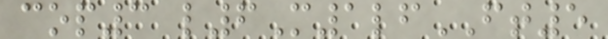cop3 l6M1lfFT5
